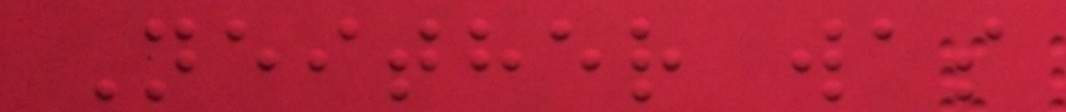Neither was
